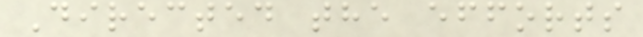Directed the efforts
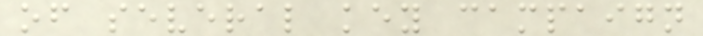of several key campaign
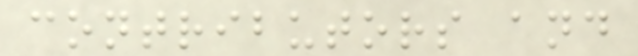contributors and
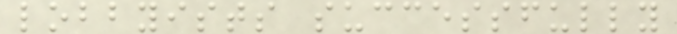lobbyists successfully
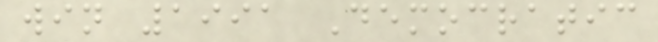win 1991 Democratic
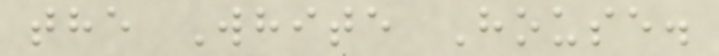the White House.
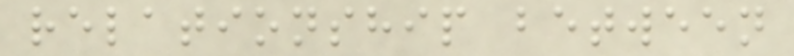relationship between
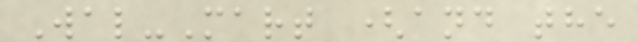Wal-Mart (and the
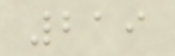219
